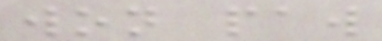won paw
